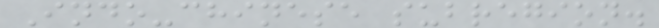Indo-chinese subregion.
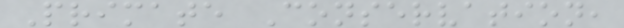Primate Conservation,
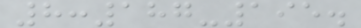8:187-195.
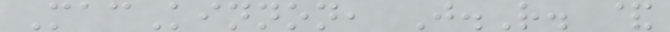MacKinnon, J.R. &
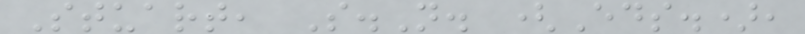Stuart, S.N. (Eds.),
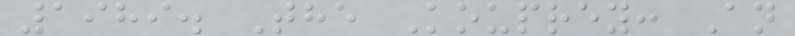1989. The Kouprey: An
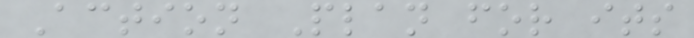Action Plan for its
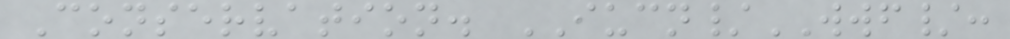Conservation. IUCN/WWF/:
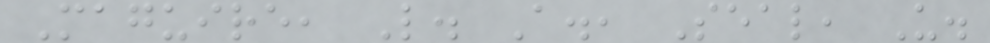Maguire, L. A., Seal, U.
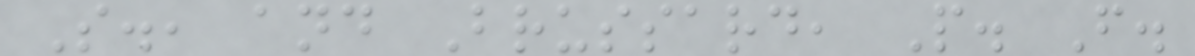S., and Brussard, P. F.
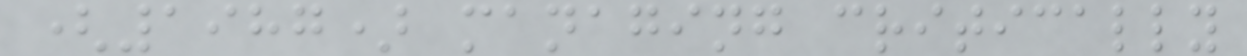(1987) managing critically
